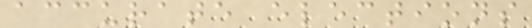accurate elections
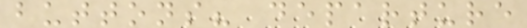buttons? departure
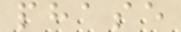phase
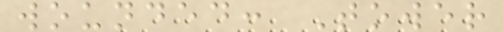wounded: Tower
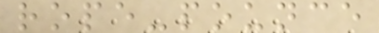rope-pounce
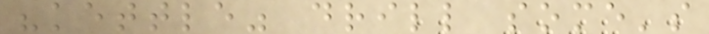"kettle" drill some's
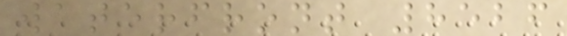waterfront 8526
